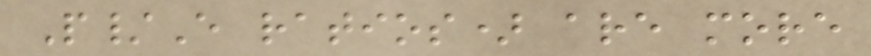P/E ratios) are more
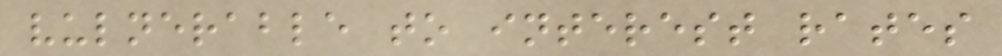vulnerable to interest rates
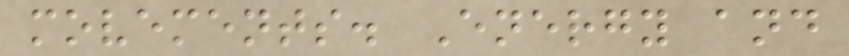movements. Energy and
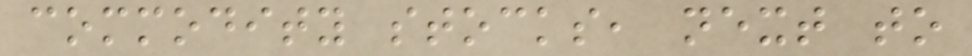commodity stocks, next to
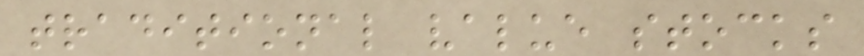traditional value stocks
